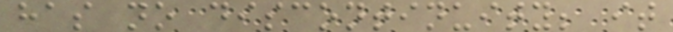has no discontinuity; it
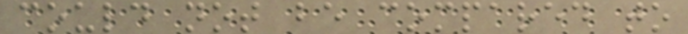could not be compared to
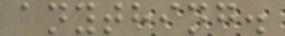anything.
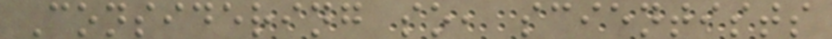Considering so, scientists
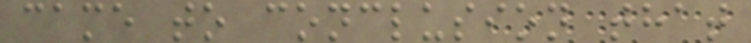came to conclusion that
